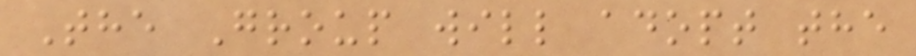The Group will adopt the
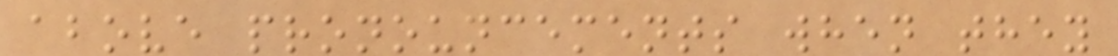above pronouncements when they
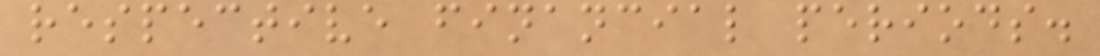respective financial periods.
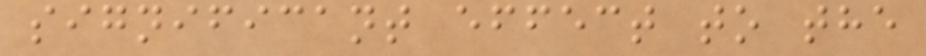significant effect to the
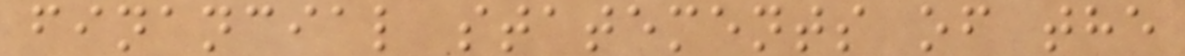financial statements of the
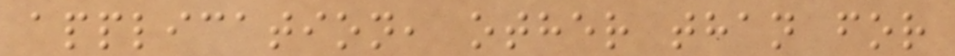application, other than for
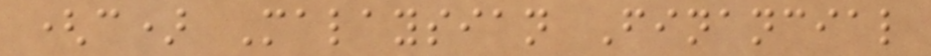(c) Malaysian Financial
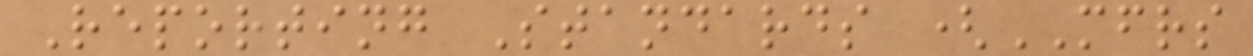Reporting Standards (MFRS
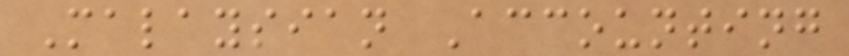Malaysian Accounting
